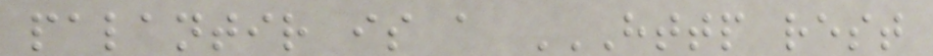palantir is a HTTP REST
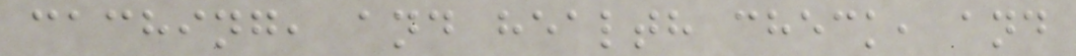caching, and health check, and
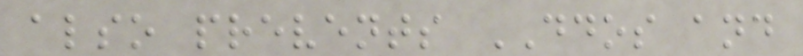also prevents DDOS and
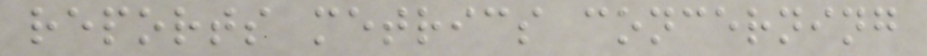reports metrics concerning
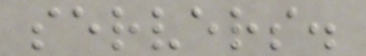servers.
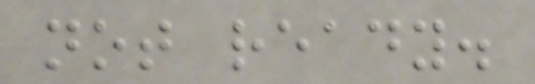not ready.
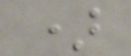)
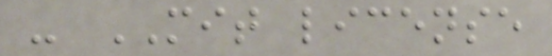- MIT license
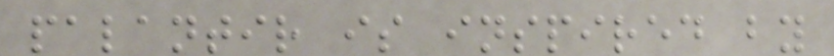palantir is inspired by
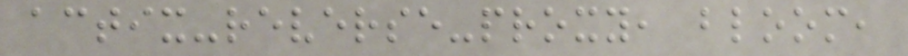actix-reverse-proxy, bloom,
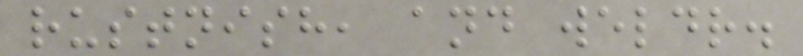rustnish, and weldr.
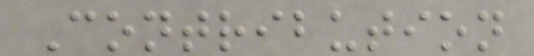Contribution
